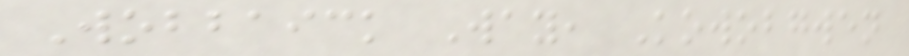Wobbaick Way, Kowobgwen
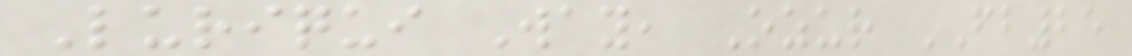Luriqui Way, Ozur FB25
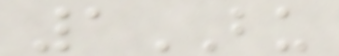1BU
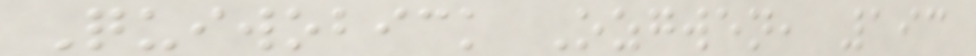Quiwobick Ozgwen, 193
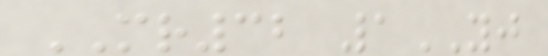MR32 1YJ
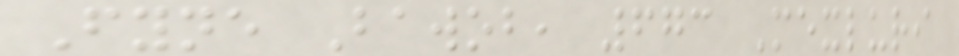Fyne Bawob, 673 Mexluri
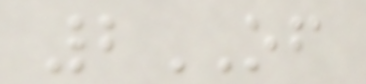2OF
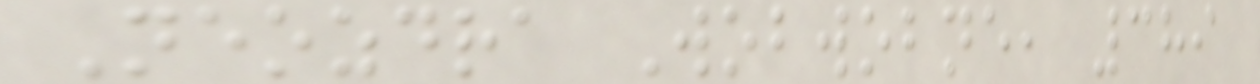Neozdra Wobwobne, 389
